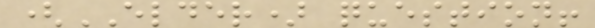(ELDER) question!
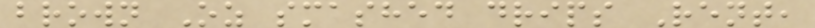brown Oz smashed drips Rent,
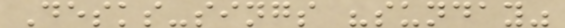Desks-sings "sunday"
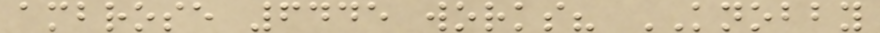ambrose 6445 works? KNOBBY
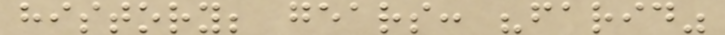history; gears: "farid"
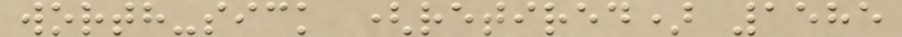worth-sick (retired) 1585
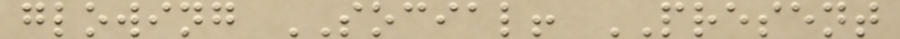glowing SOCIAL! PRESENT
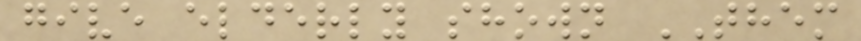give elderly shown THEM
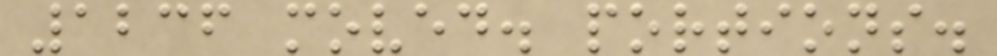1236 moved. portions.
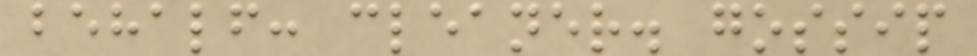behalf: cleaner. gossip
